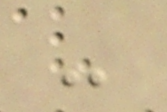-
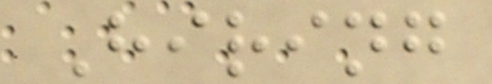Hiring
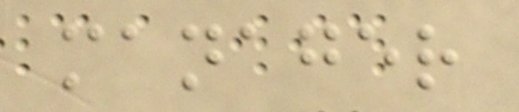manager
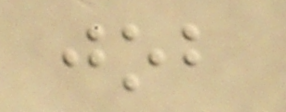job
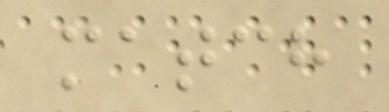match
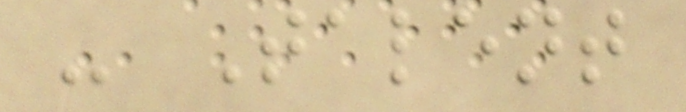- Talent
